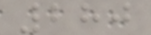280
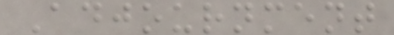Adjournment
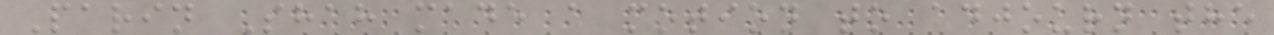Parin Shah made a motion to adjourn the
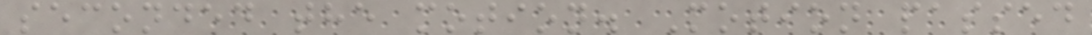seconded the motion. Motion passed
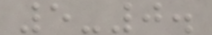5-0.
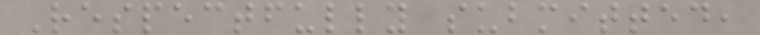Respectfully submitted,
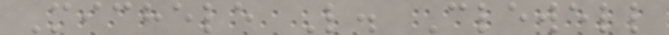Michele L. Clewell
